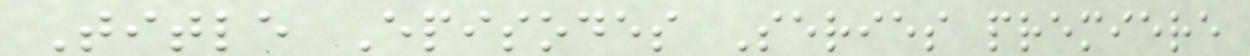Title Episodes Series premiere
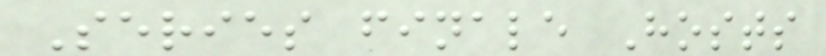Series finale Hosts
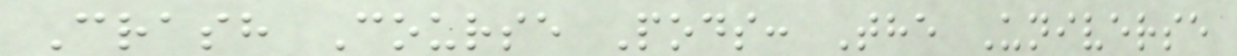Crash Course Pods: The Universe
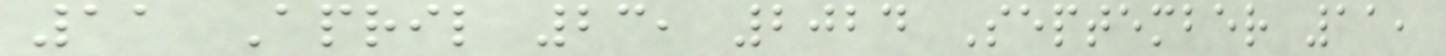11 April 23, 2024 September 11,
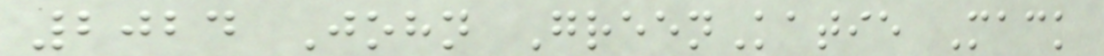2024 John GreenKatie Mack
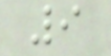9
